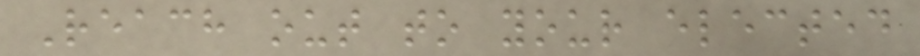Reach out to your elected
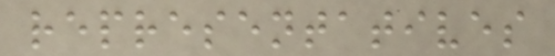representatives
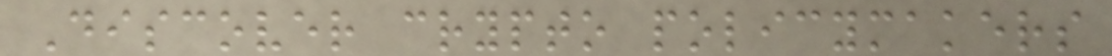Discover crypto policymakers
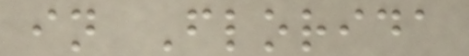in Florida
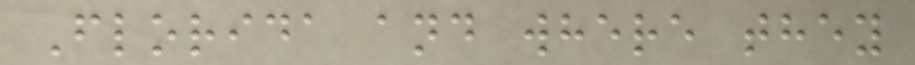Florida and where they
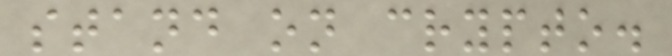stand on crypto.
